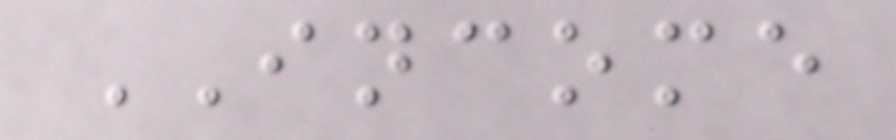INCOME
